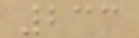233
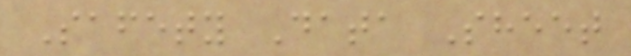Safety Data Sheet
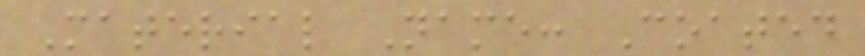Material Name: Coated
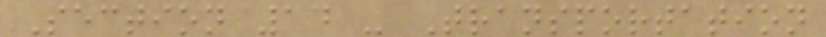Section 14 - Transportation
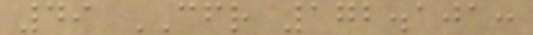49 CFR 172.101:
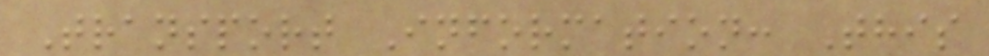Transport Information: This
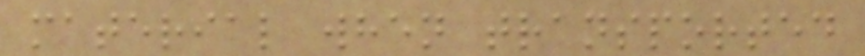material when transported
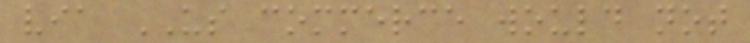via US commerce would not
